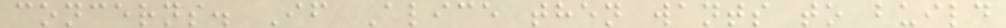concerns. If Alice then wants to build
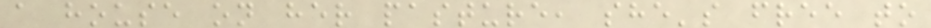a house on her pasture, she's free to
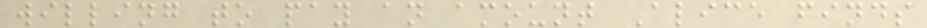willing to pay an amount Alice finds
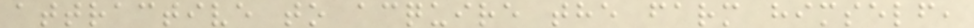attractive to acquire the farm himself,
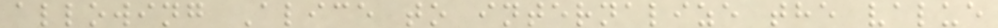allowing Alice to internalize the value
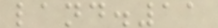land.11
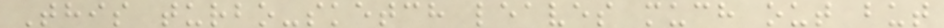This turbo-sketch leaves much out but
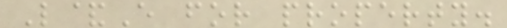L&E for property.
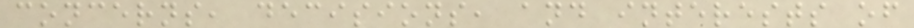concerns, decisions, and interests of
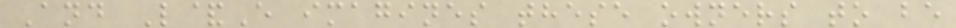And L&E imagines these owners to be
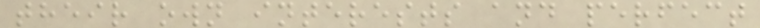their own interests and perfect
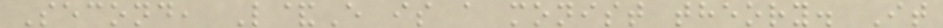Second, L&E is a monist theory. It
